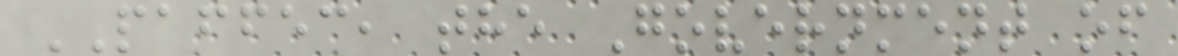PAFFEC, the Government of
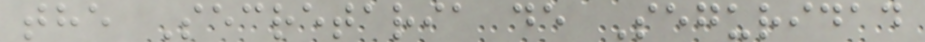the Secretaria de Seguridad
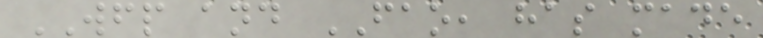WFP and FAO, has made
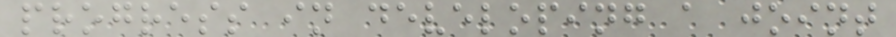progress in developing a joint
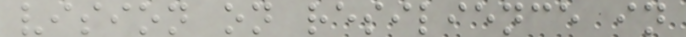vision on resilience in
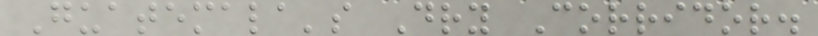Guatemala's Dry Corridor.
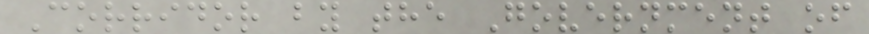Corridor by the Government of
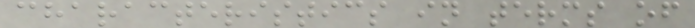characteristics in terms of
